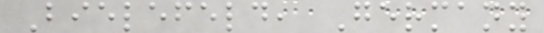Bielefeld, Germany
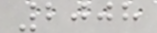2008
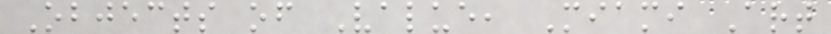Objects of Value, Miami Art
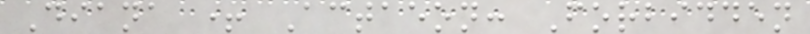Diana + Actaeon: Forbidden
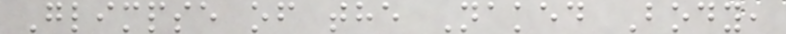Glimpse of the Naked Body,
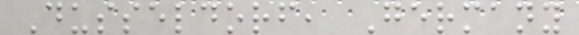Dusseldorf, Germany
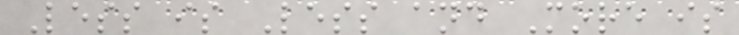Less is Less and More is
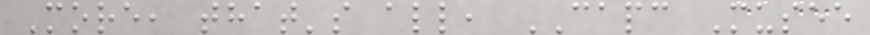More, that's all, CAPC Musee
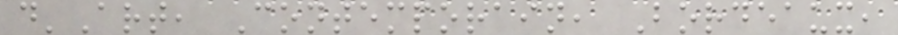d'Art, Contemporain, Bordeaux,
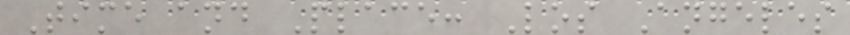Time and Place: Los Angeles
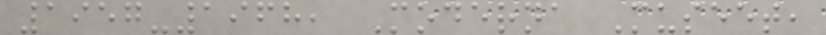1957-1968, Moderna Museet,
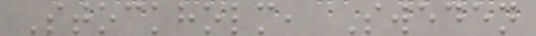Stockholm, Sweden
